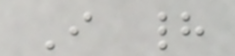I had
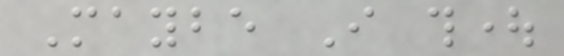Maybe I thought
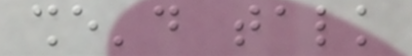she'd talk
